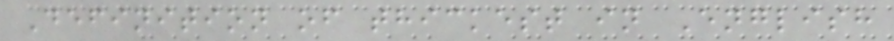Definition of thickest in English
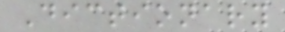Dictionary
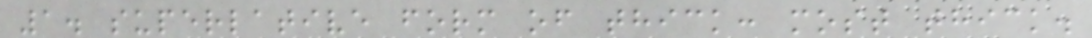1. superlative form of thick: most thick.
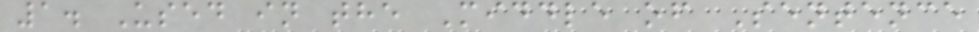1. Used in the Middle of Sentence
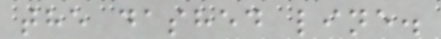the dashed line.
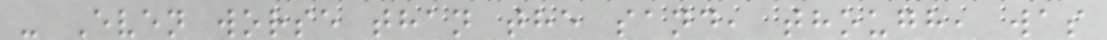- Even worse than the sand, though, was
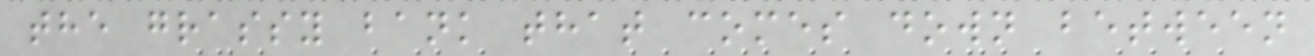the grassy bank that comes down between
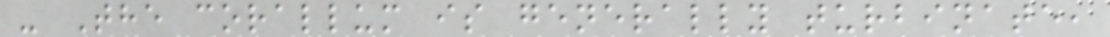- The corallum is generally turbinate,
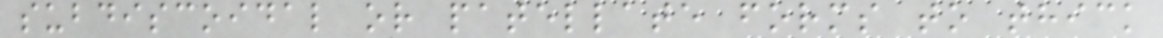subdiscoidal or patellate forms to thick
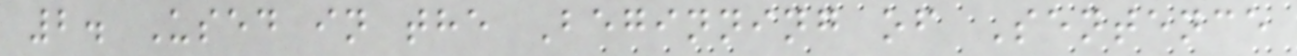2. Used in the Beginning of Sentence
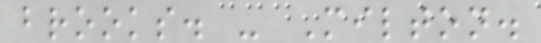brooks. - Milton.
